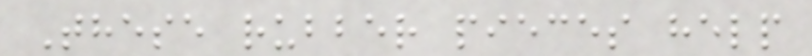These rubber pieces help
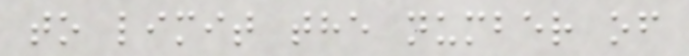to limit the number of
